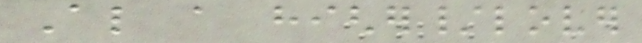Also a higher/lover
